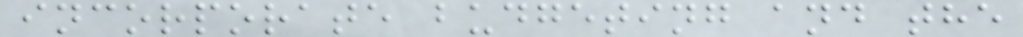incorporate budgeting and the
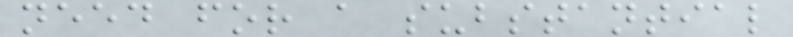need for a substantial
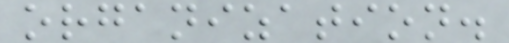organization.
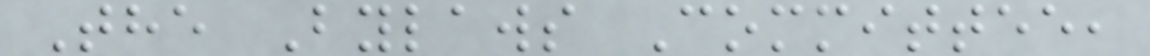The Bylaws Committee,
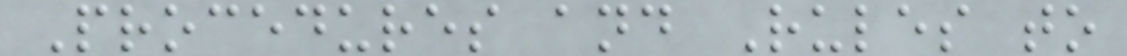Procedures and Rules to
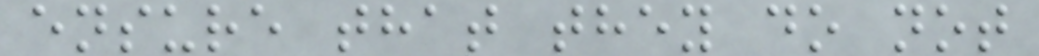ensure that they do not
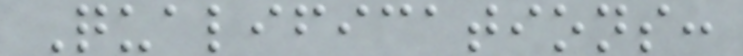Qualifications:
